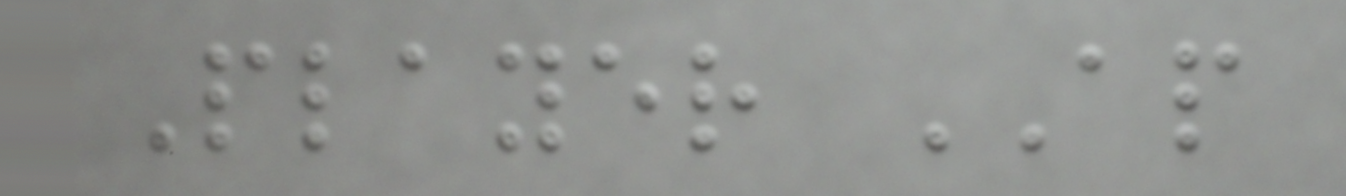Player AP
